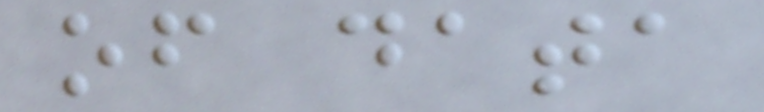of data
